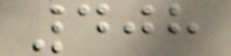408
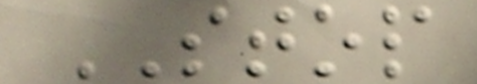STOP
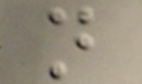n
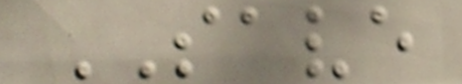SAVE
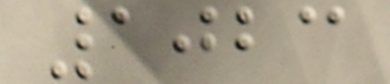1023
